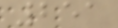251
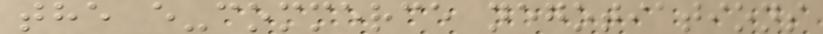the e-commerce negotiations
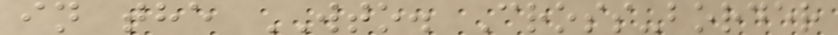in the WTO. Cross-border
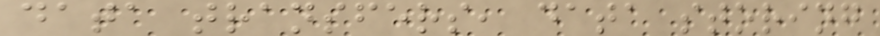data transfers, data storing
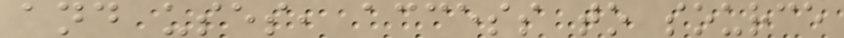and uses, access to source
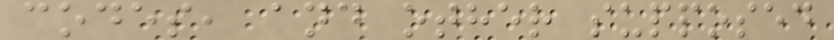codes, and other supposed
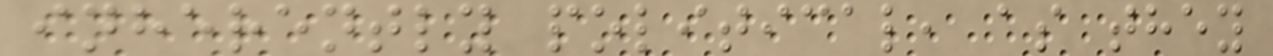inherently political, as they
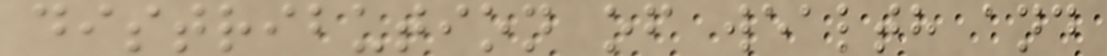distribution of wealth and
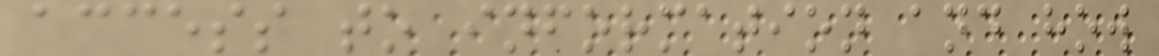access to information and how
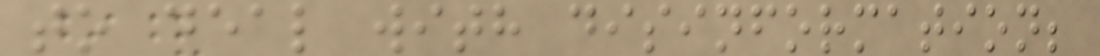to deal with disinformation;
